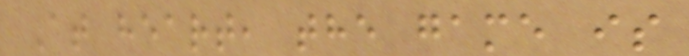At heart, the game is
